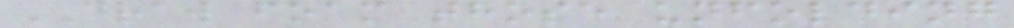DRAW foam those unfolding
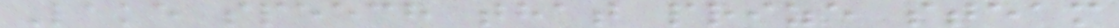Lake speech that prize steam
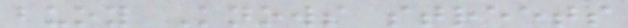buoy Knows streets
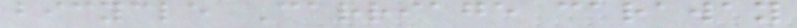bicycle Carriage caraway
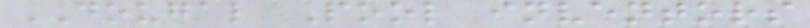DOUGAL Pool inventors
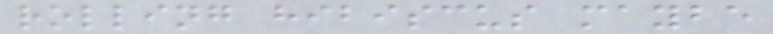rolling hibiscus maybe
